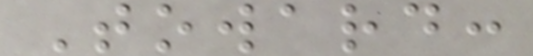Toward:
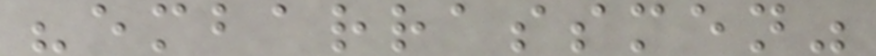"embarrassmen"
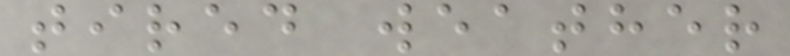tired weather
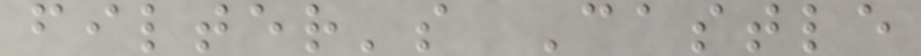filter's Castle
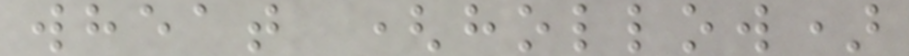wheat (hollow)
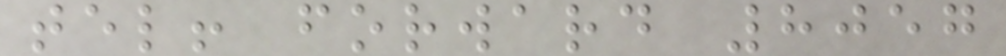tel! forward 8057
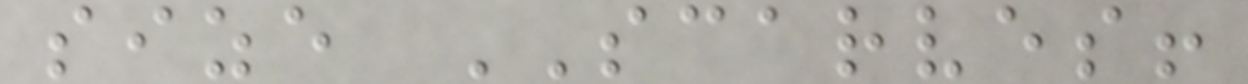size SCARVES!
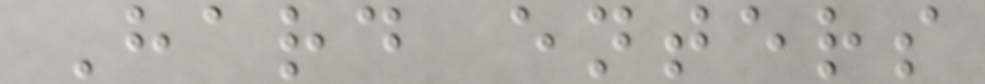Hard enters
